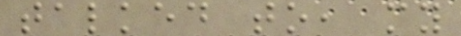talked to, my
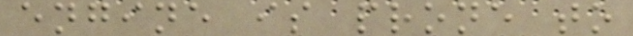engine is prone to
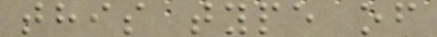this type of
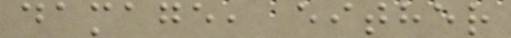damage, either
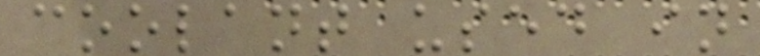coolant used in
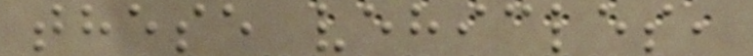these vehicles,
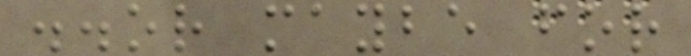..or maybe for
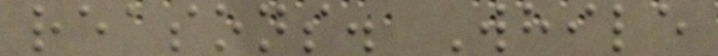reasons. While
